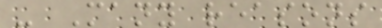- Many reasons
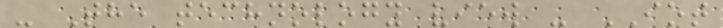- The technology view - IOT
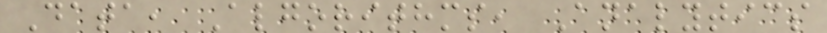Data, Algorithms, Analytics
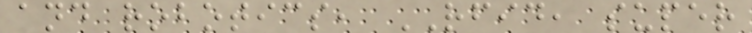and robotics, RFID, super
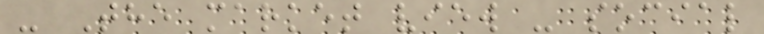- The market view - social
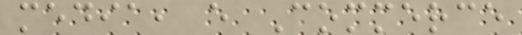media, e Commerce
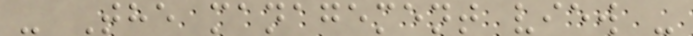- The management view -
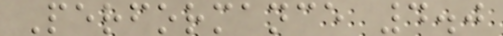Performance 4.0
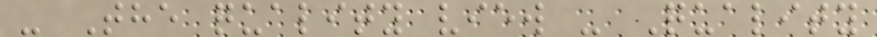- The quality view - Quality
